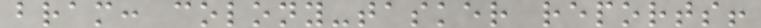bram: colony-tasker reports!
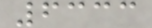6333
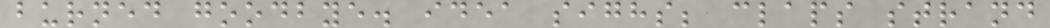burned goodbye. idea sighs; claps strand
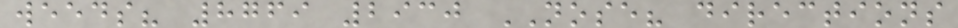weeds? 8769 2930 NOSE? directions
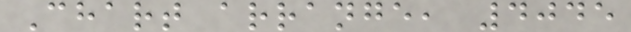Chart arrange, 4045
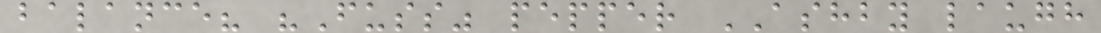balance? "Fuss" pepper ASHBY laugh
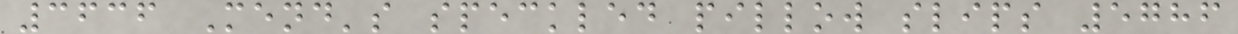3636 Mend's speckled pillow slips 5786
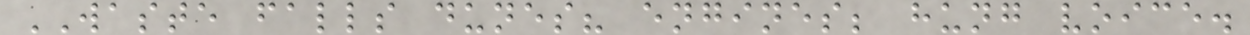WASTE falls dunes? engines; hung voice.
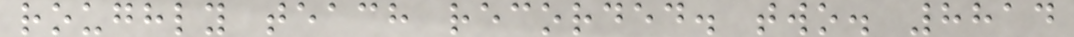roughly teach recorded. two. 8814
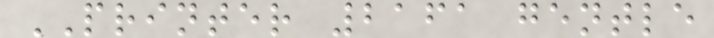PRINTER 2161 gentle
